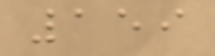159
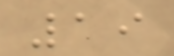19
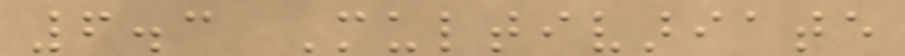6.3 Multivariate
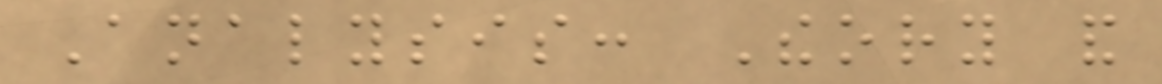Analysis: Theory and
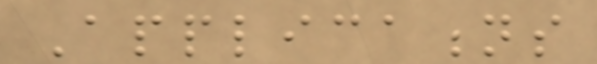Applications
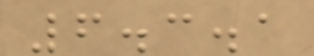6.3.1
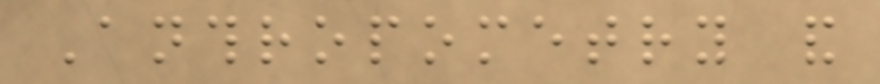Anthropometry and
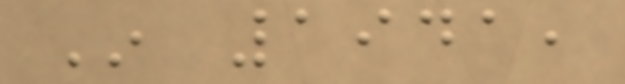In 1941,
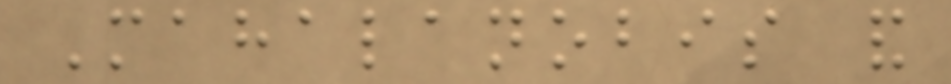Mahalanobis and
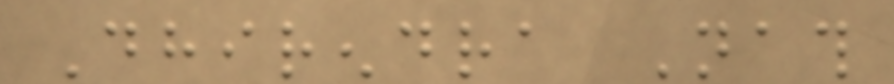Dhirendra Nath
